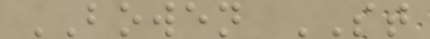BOWEN ST
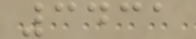3431
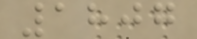1807
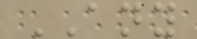ANY
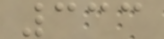333
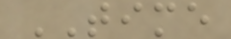TIME
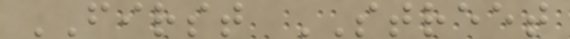FIRST STREET
